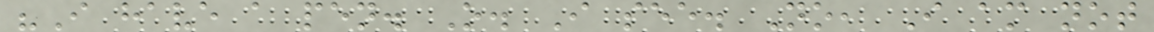"I have a pen. O. I see. No, I am not
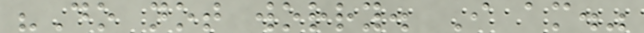"Do not worry. I am."
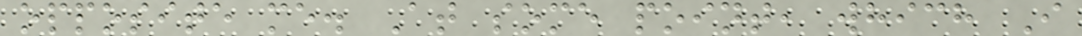opposite me. At some point, which I
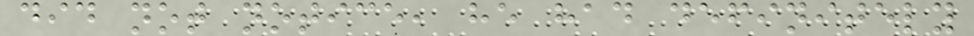did not notice, he had definitely
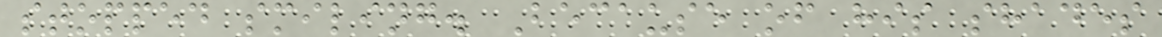stopped smiling. Because of his shades
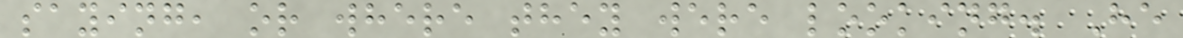saying, or where they were looking. He
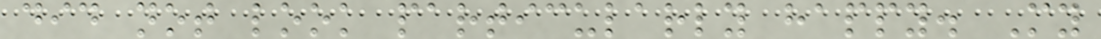did not look particularly happy. My
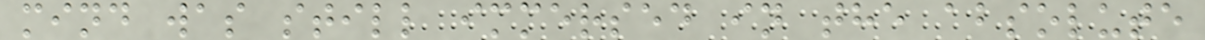mind was still immersed in the absolute
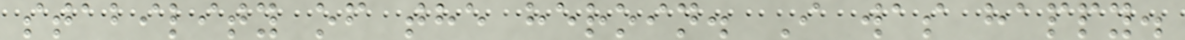stability of the heroin. I was happy.
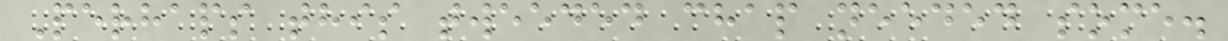Perhaps this tweeded chap needed some.
